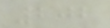202
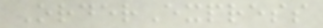OrderExpress
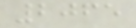2065
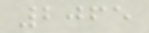2065
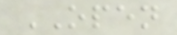OPEN
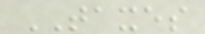TAXES
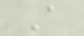A
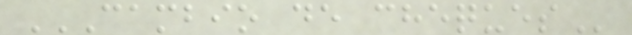CAMBIO DE CHEQUES
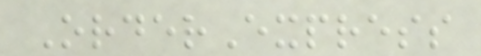OrderExpress
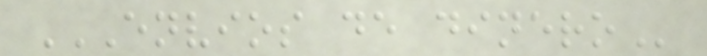ENVIOS DE DINERO
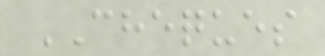CHEQUES
